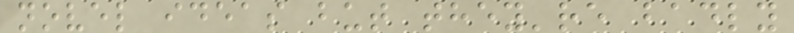novel ideas but they're badly
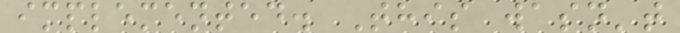implemented. This wasn't
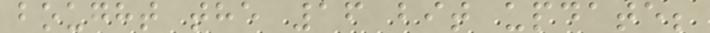bought the 16 bit update;
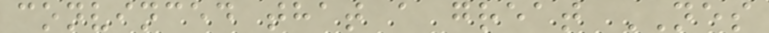convinced that a great NES
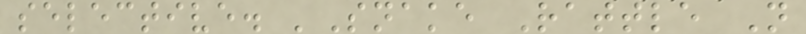selective. 'Snake Rattle N
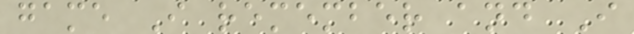game I remember and I
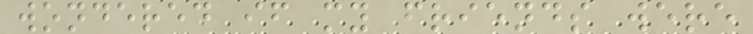wondered if my friends were
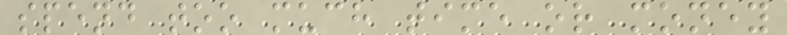spend too much time or money
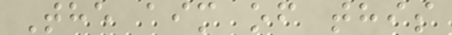The aim of this
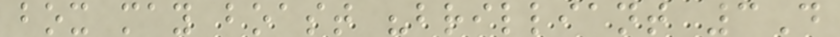box may boast "brilliant 3D
